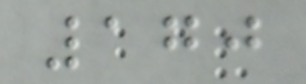170
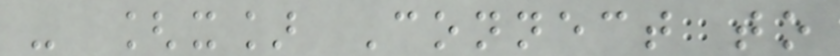- [x] Connect to
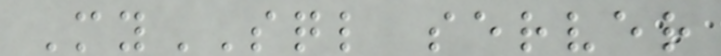MySQL server
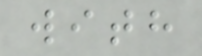with
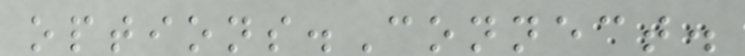options.Connect.
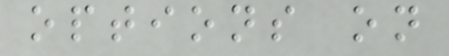options on
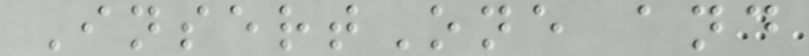InsertOne and
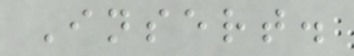Insert.
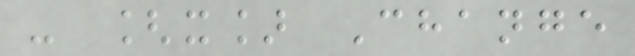- [x] Change
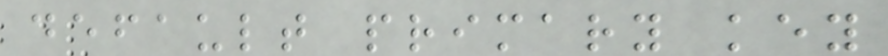default primary key
